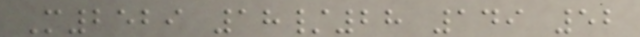M2529 18/28 149 52
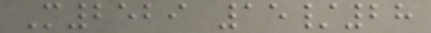M2529 15/28
